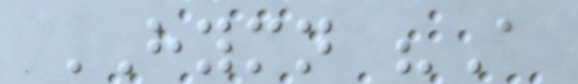HYMN "A
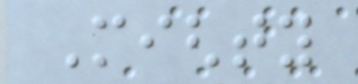Mighty
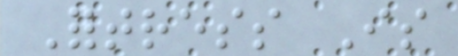Fortress Is
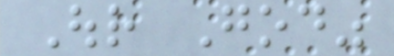Our God"
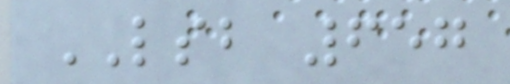LSB 657
